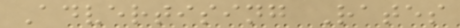Advertising Rates
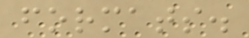formats.
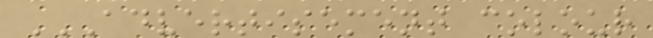ADVERTISEMENT COLOUR
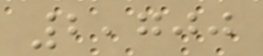2,700
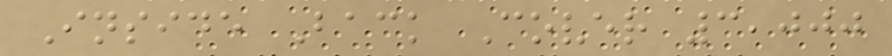Inside Back Cover 3,000
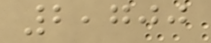2,700
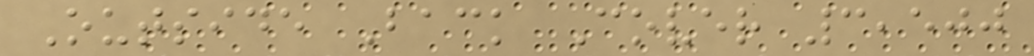Outside Back Cover 3,500
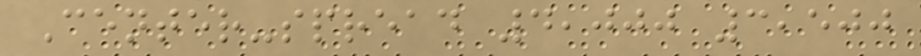Center-spread 4,000 3,500
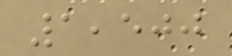1,500
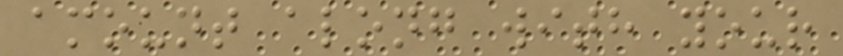amount along with your
